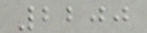2200
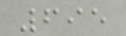695
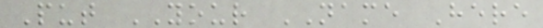Put YOUR NAME Here
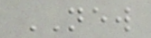NEW
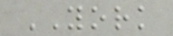YORK
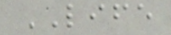LIFE
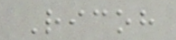Ricoh
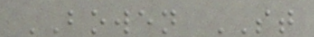BOWEN ST
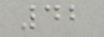42
